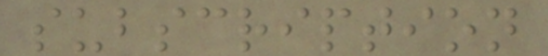subscription
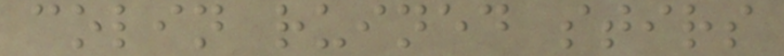colin ruined stirs
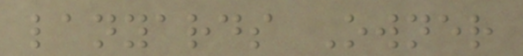lanyards Owner
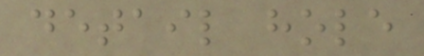detail hole
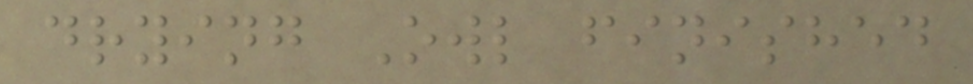drying Owl finished
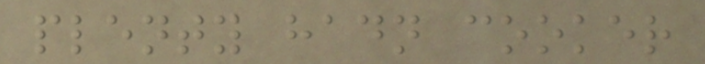plenty hadn cooker
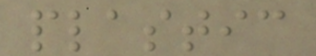plastic
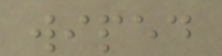wiped
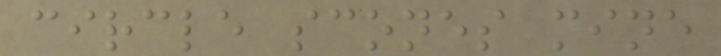circle scones mine
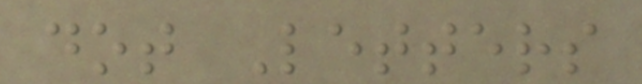dot Letters
